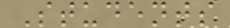Students
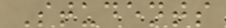Students
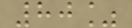80%
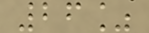26%
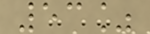53%
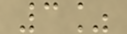3%
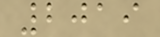2019
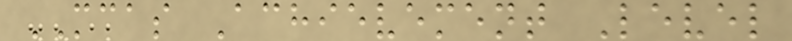MCAS Achievement Level
